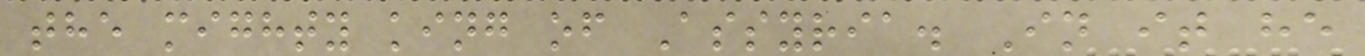the mighty king of Assyria. In it he
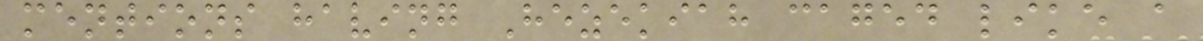mentions having Hezekiah caged like a
